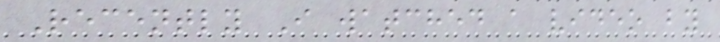Recently I watched a video by
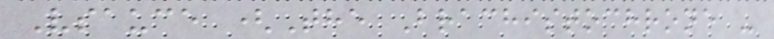Vsauce (The Brachistochrone -
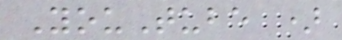YouTube )
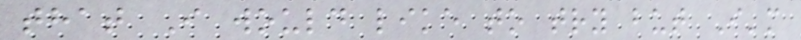that I would like to try but I'm
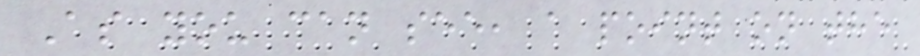As you can see, a point on the
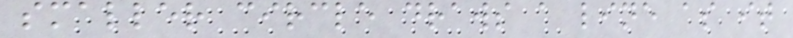smaller circle draws a line as it
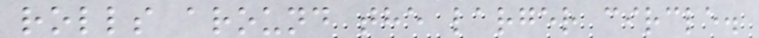rolls around the larger circle.
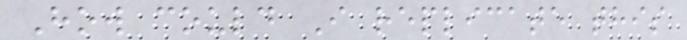How could I replicate this
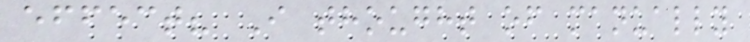effect? I thought of manually
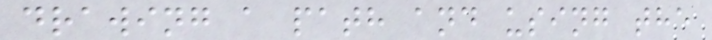drawing a path and using the
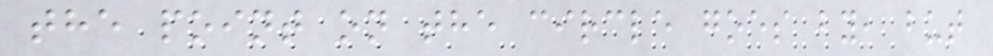the point on the circle goes by, but
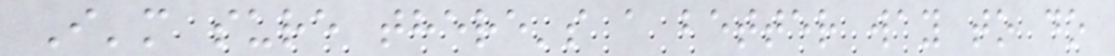I'm sure there's a better way to do
